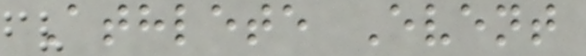Athlete Event
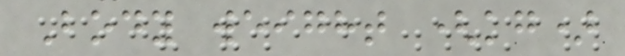Body weight (kg)
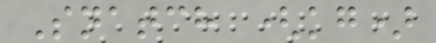Snatch (kg)
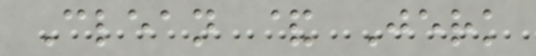Clean & Jerk
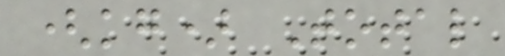(kg) Total
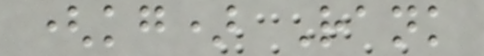(kg) Rank
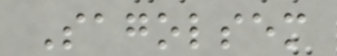Sagolsem
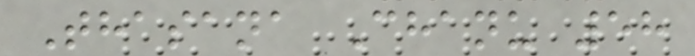Thasana Chanu 58
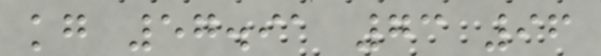kg 57.91 73 96
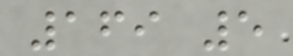169 5
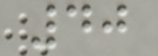40
